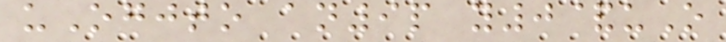uOgjto an9p y0&uO
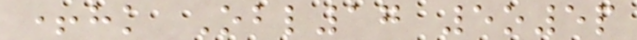+hk Obl17 5o5p
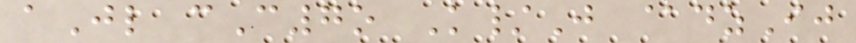aJl cC7o K/J @dzIj
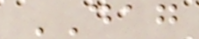DAG
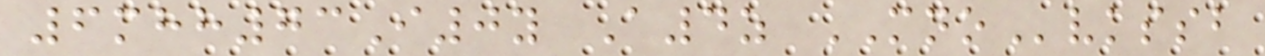6mhh73I0y A4z MNOvkssb
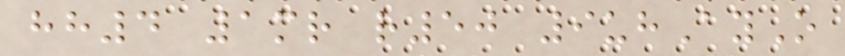hh4 1mr r50 9uhAyO
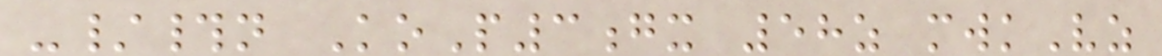-/#n KoP3gx 58z mwkVz
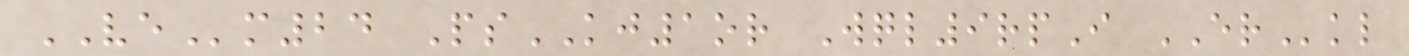VEm24 PsKJ1or Wql9rpI ERkl
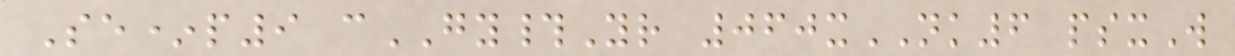Se*p9 cGY#Yr 060xNK6 psxW
